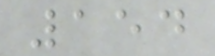154
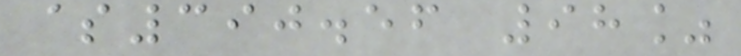$390.56 98%
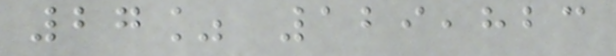27% 129,823
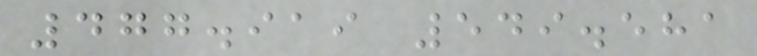477.919 549.581
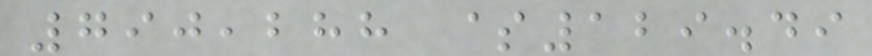790,288 $129.49
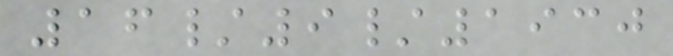16/9/1930
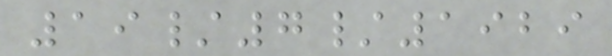19/7/1929
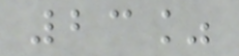23%
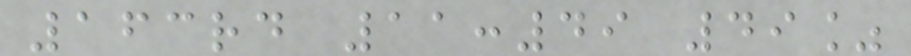163rd 11:49 49%
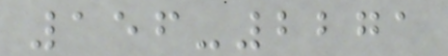156-2271
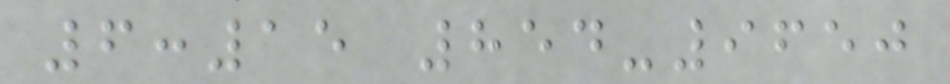6:15 854-9650
